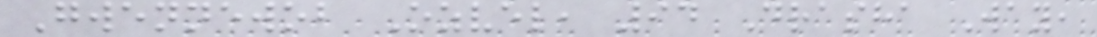Gwennewob Ozvel, 94 Drasha Way,
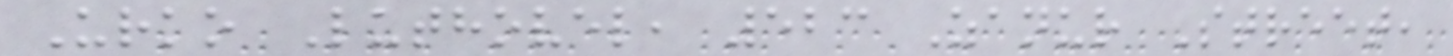Urko Luthovel, 523 Zanur Street,
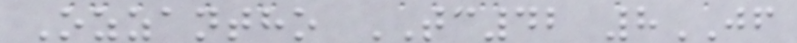Ozzantho TC42 8JF
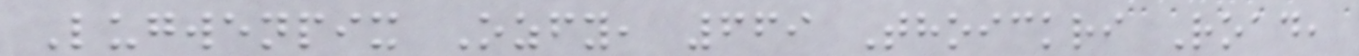Lugwenpix Ozfy, 669 Thoickri Road,
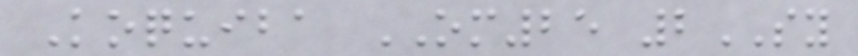Koquiba OM25 2SY
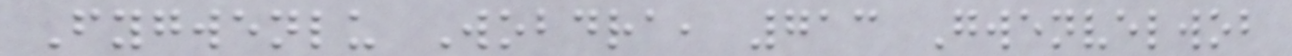Fygwenlu Wobdra, 713 Gwenvelwob
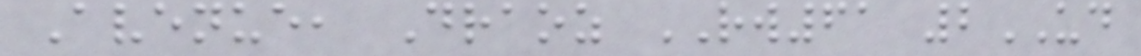Avenue, Draoz RW61 2UD
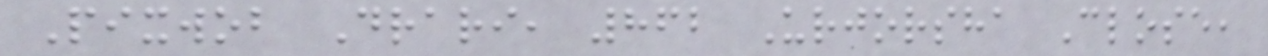Pixwob Drari, 862 Urjorsha Close,
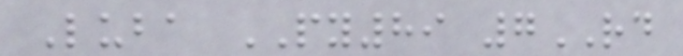Luba PY89 7RD
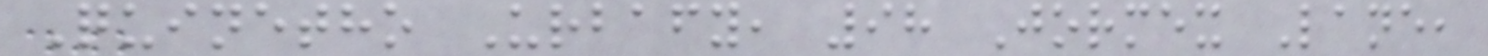Quinetho Urbafy, 98 Jormex Lane,
